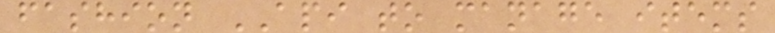fashion API to manage items
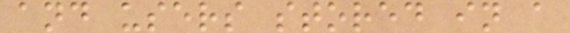and users stored in a
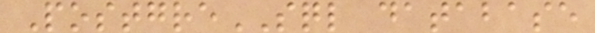PostgreSQL database
